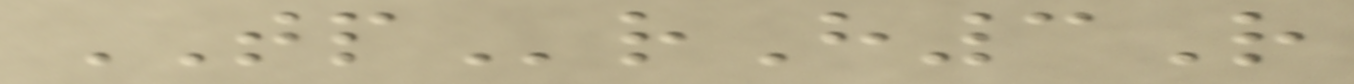TPrH3R
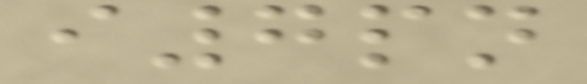i7pn
